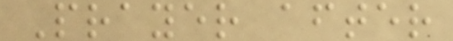Prayer after
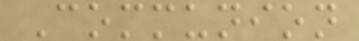Communion
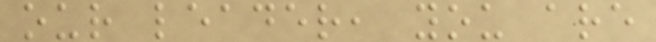our leader, you are
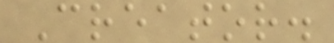Creator.
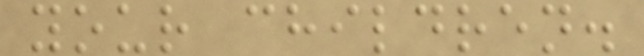your children.
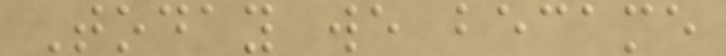Today we became
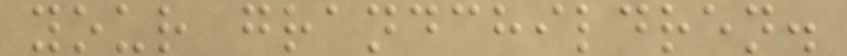your grandchildren.
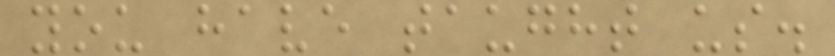you have taught us.
